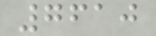7610
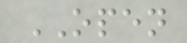OPEN
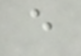e
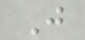J
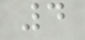4
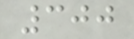300
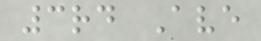3rd Ave
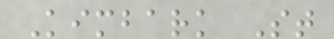Kimbark St
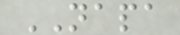NAPA
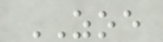ZOE
